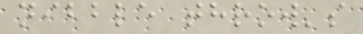nibble throw's
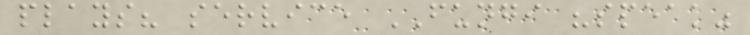plays? service FUNGI "speak"
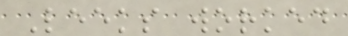Leeks worked
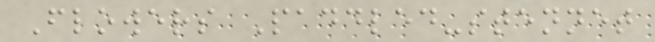Flowers Paddled-stennet
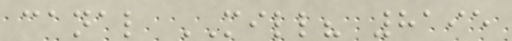canal MILL? 8195
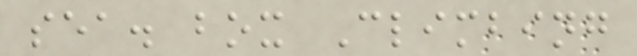sea. box Climbing
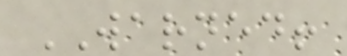WARNED!
